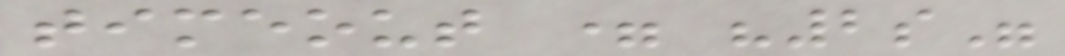timeout = "2s"
